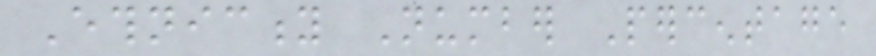Ethnicity Number Percentage
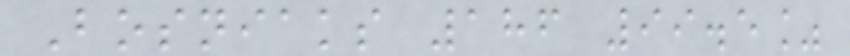Bosniaks 186 99.5%
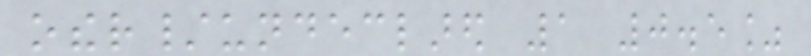other/undeclared 1 0.5%
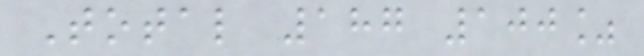Total 187 100%
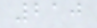210
